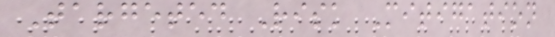Targeted Risk Mitigation
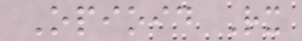Opioid Rx
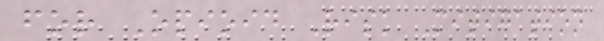for Opioid Risk Mitigation
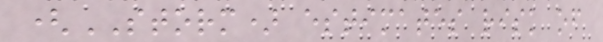(STORM) estimates risk of
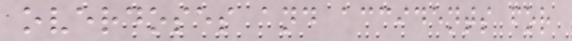overdoses and accidents for
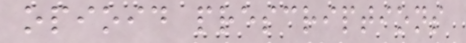opioid prescriptions
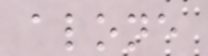alone
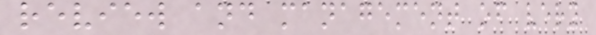review and management of very
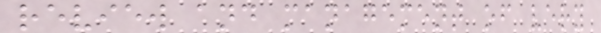review and management of very
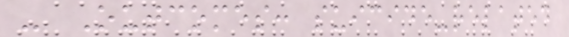- Outcomes: suicide-related
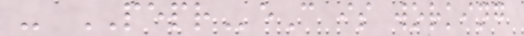- PEPReC is working
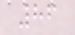86
